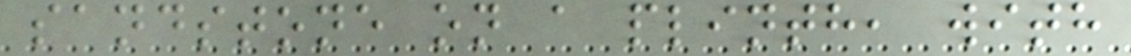sandstone on a plinth, with
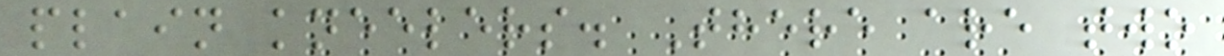plain kneelers. There are two
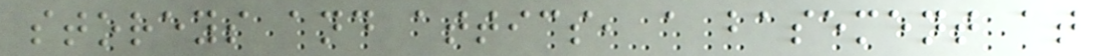storeys and attics, a basement at
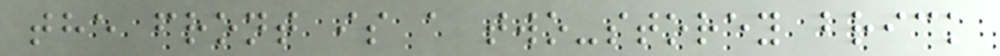the front is a two-storey brick
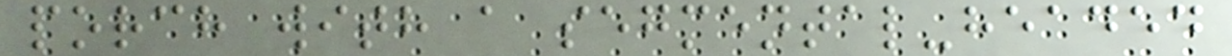porch with a segmental-headed
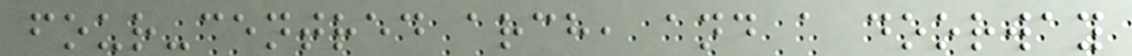four-centred arch, and a doorway
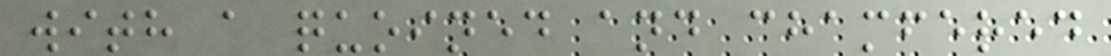with a quoined and chamfered
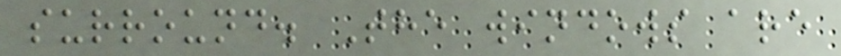surround. The windows are
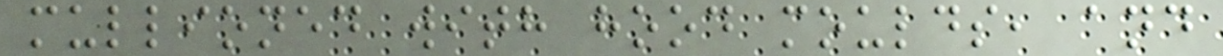mullioned with hood moulds, and
